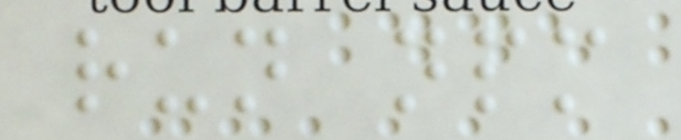run npm
